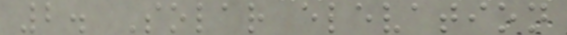2. Solar elevation
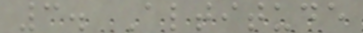3. Altitude
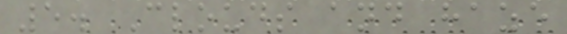5. Clouds and haze
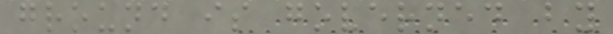ground is governed by
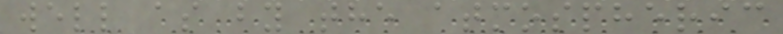well as by the atmospheric
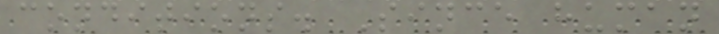conditions. Since human
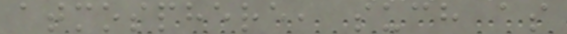atmosphere, such as
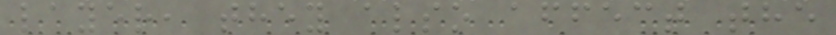layer, they also affect the
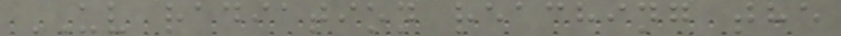UV radiation reaching the
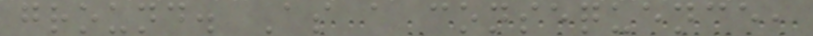ground. As a consequence,
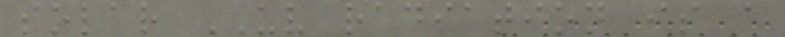solar UV radiation is a
